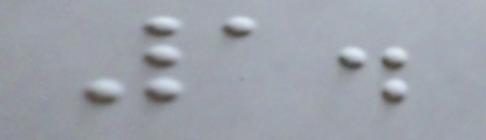1.
